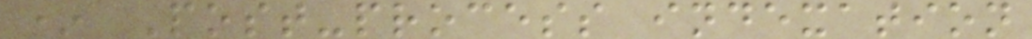* Post-process indexation
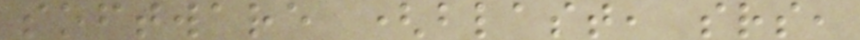software (blast, srs,
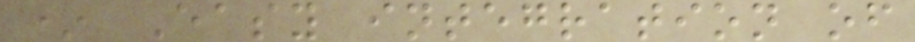* Easy integration of
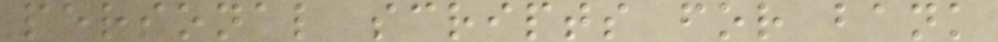personal scripts for bank
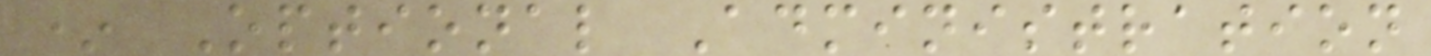* Optional Administration
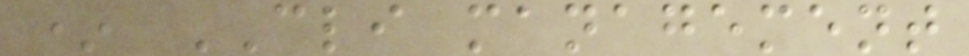* CLI management
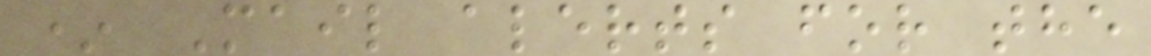* Mail alerts for the
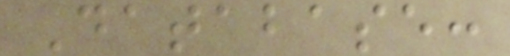Database:
